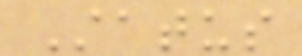Status
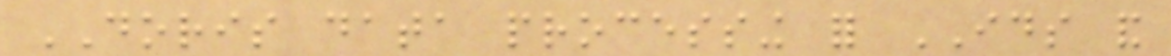DORIS data processing for IDS and
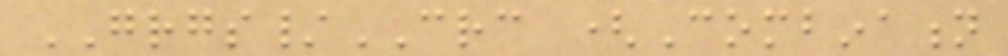GRGS/CRC (Combination
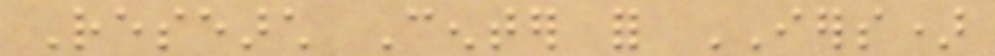Research Center for IERS)
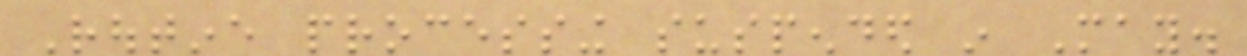Routine processing suspended in May.
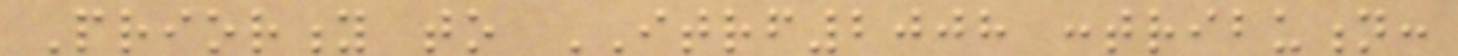Priority to ITRF2008 contribution:
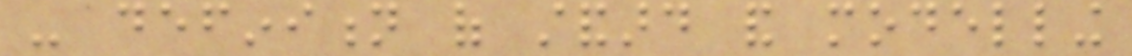- definition of standard and modelling
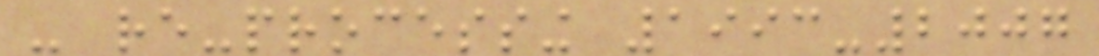- re-processing 1993-2007
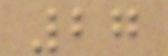27
